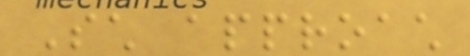Such approach
